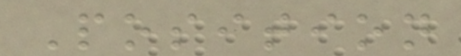Position
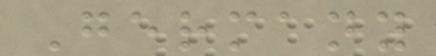Germany
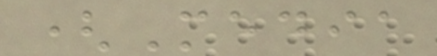(Media
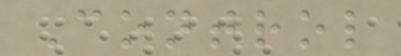Control
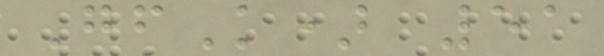GfK) 51
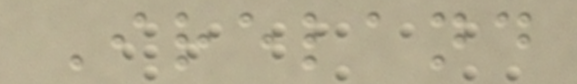Ireland
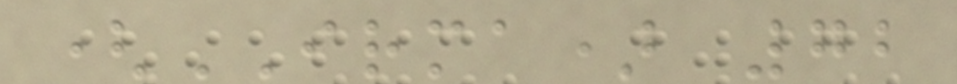(IRMA) 72
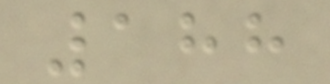188
